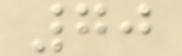70
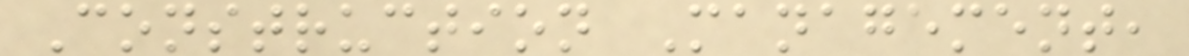Construction Management,
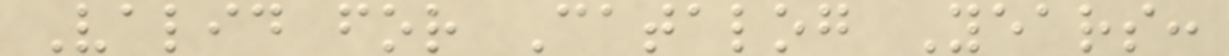Valid for Catalog Years:
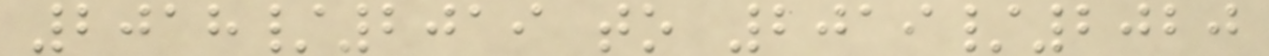2018/2019 to 2019/2020
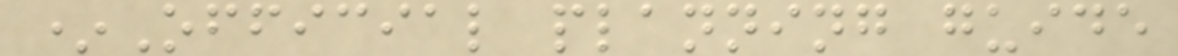*Official planning guide
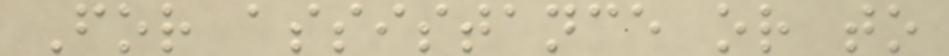For assistance or to
